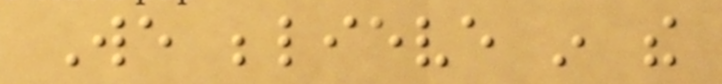We believe in the
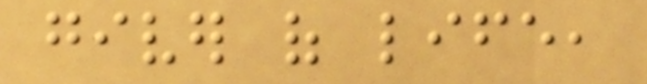giver of life,
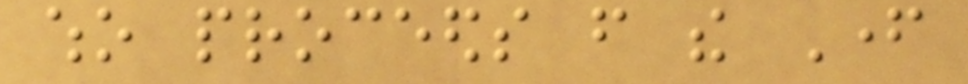who proceeds from the Father
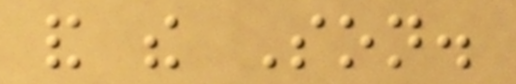and the Son.
